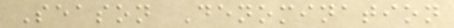Season Denomination
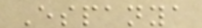Espanya
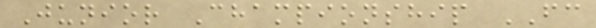Junior Championship FC
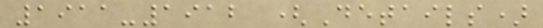1911-1912 (Details)
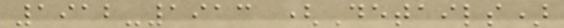1912-1913 (Details)
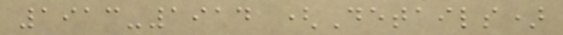1913-1914 (Details)
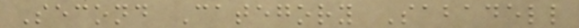Second Category Sabadell
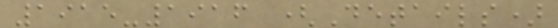1915-1916 (Details)
